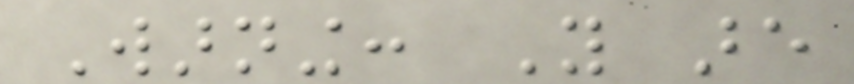Warning: You are
